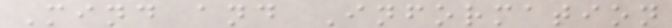Mind and Information
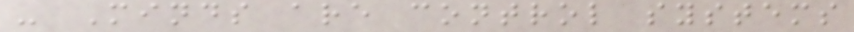- Minds are control systems
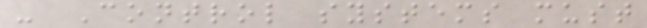- Control systems must
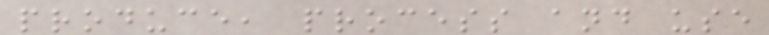produce, process and use
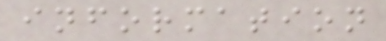information
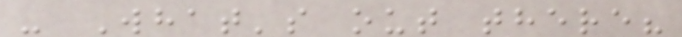- What's out there?
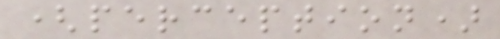(perception)
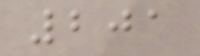201
